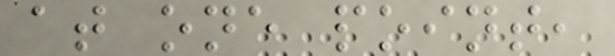at one point,
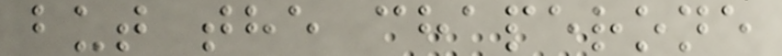but the chaperone
